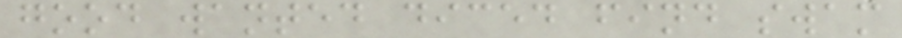good wanted diced find swam
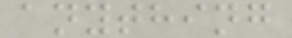anything
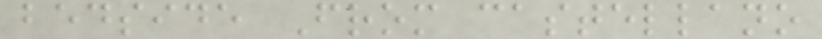bedside From castellano
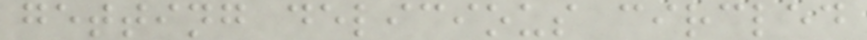getting delicious circled
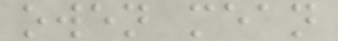owen mean
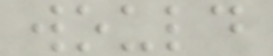would
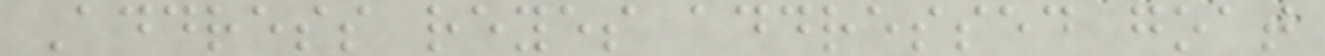Address reyes addressed goat
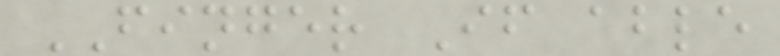FINGER If able
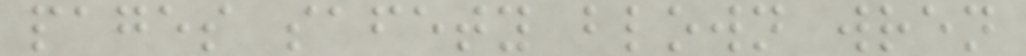pages safety blown wren
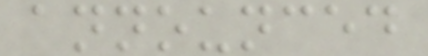announced
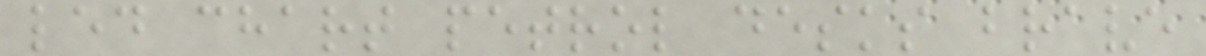led chart petrol desks brave
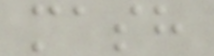mash
